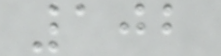102
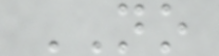NO
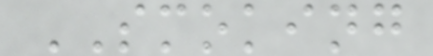SMOKING
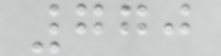770
